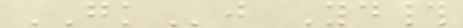GKj Yd#
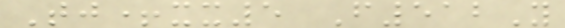Tj+xx5 F512Y
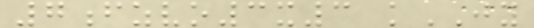7fzvo3x3 kJY
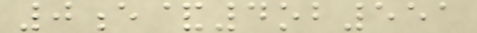0e&4ob551
